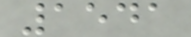1541
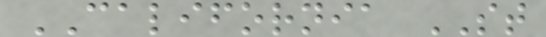CALIFORNIA ST
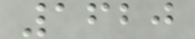1620
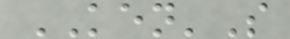KEN'S
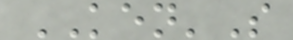KEN'S
